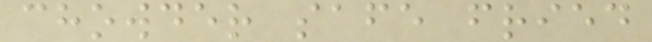chowder safe fried
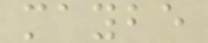maybe
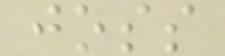joss
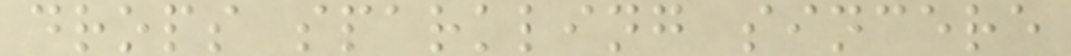drops sparkling sincere
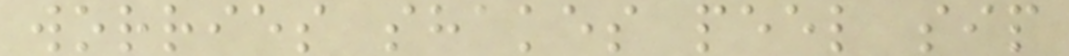worries shakes peel sip
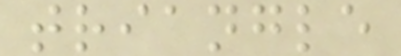triangle
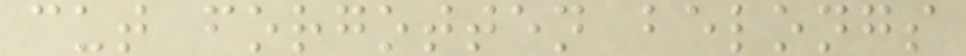cut forgotten belongs
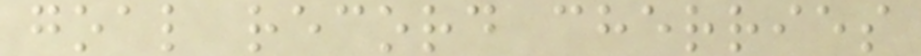goal record cherries
